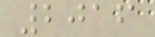2016
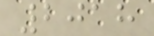2018
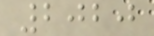2020
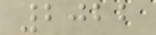2022
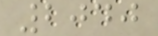2040
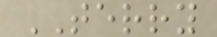TERRY
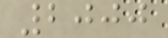2000
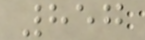857
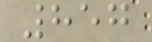857
